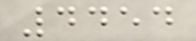4454
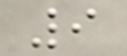9
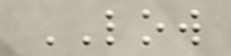LOW
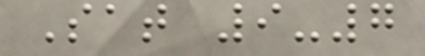Sat 9-7
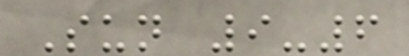Sun 9-6
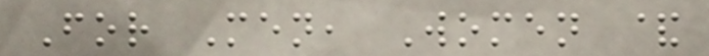For Men, Women &
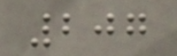207
